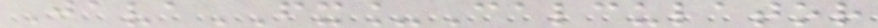JavaFX_Calculator
